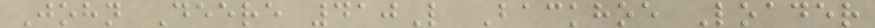John Deere 410L Backhoe Loader
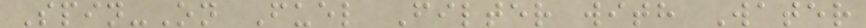Spin-On Fuel Filter with Water
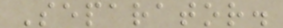Separator.
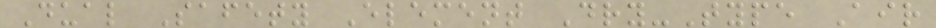Dual Safety Element Dry-Type Air
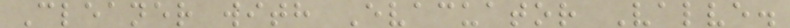Cleaner with Evacuator Valve.
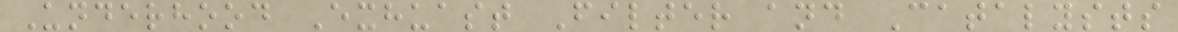Underhood Exhuast Filter and Catalysts
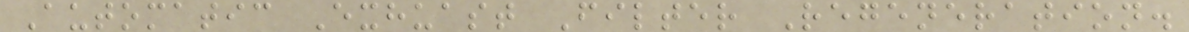Automatic Exhuast Filter Regeneration.
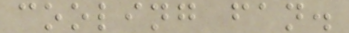cooling fan.
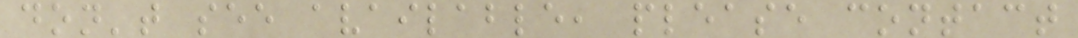don't see available, please contact
